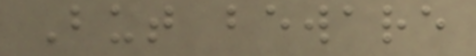But beware
